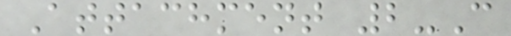Attachment 2-C
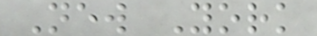New York
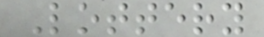Lottery
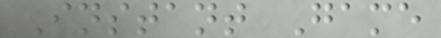Instant Game
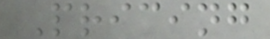Pricing
